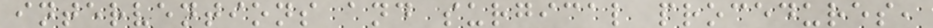interventions and surgical procedures,
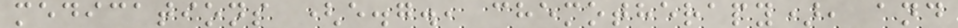medications (e.g., chemotherapy), and
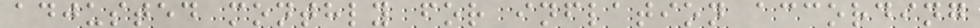adjusted monthly for inflation according
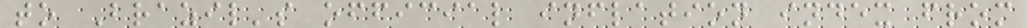to Brazil's official inflation index from
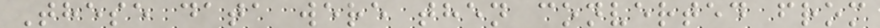These data were then converted from
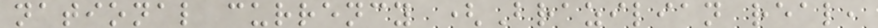national currency (Brazilian real,
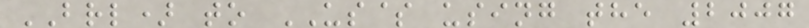BRL) to US$ using the 2007
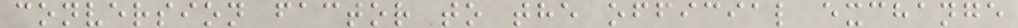conversion factor to the official exchange
